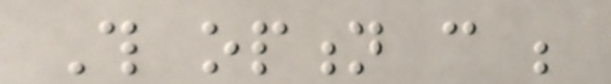This option can be
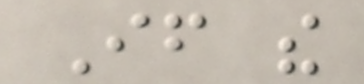If the
